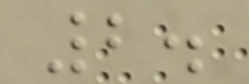2.
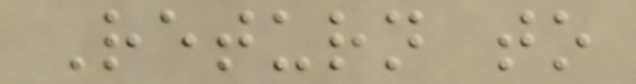Return to
